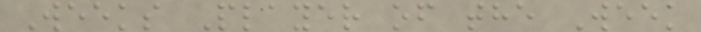Weeks Player of the Week
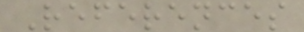References
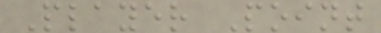Player Point
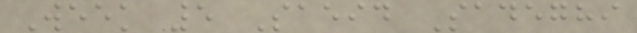Week 5 Saeid Sadeghi
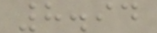8.94
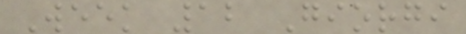Week 12 Giorgi
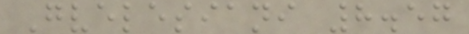Gvelesiani 8.57
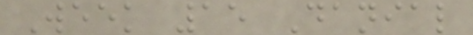Week 15 Danial
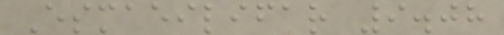Esmaeilifar 9.08
